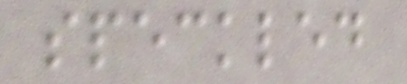speckled
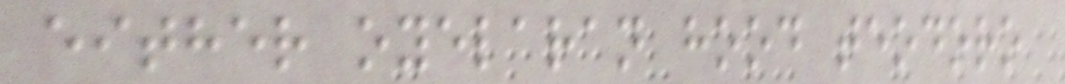either oyelaran hood teodoro
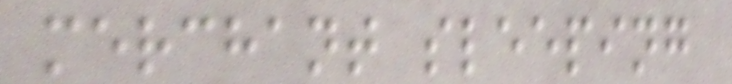merchant sleeping
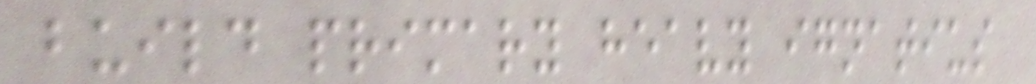build primary heavy ignatius
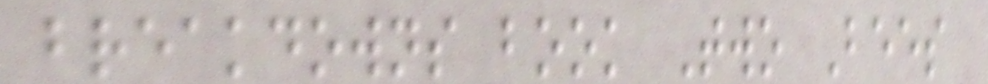breakdowns book Two Bees
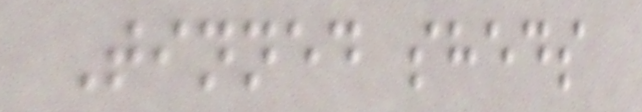Tinned sheds
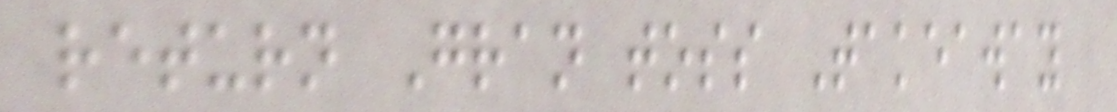return Gran toss Takeaway
